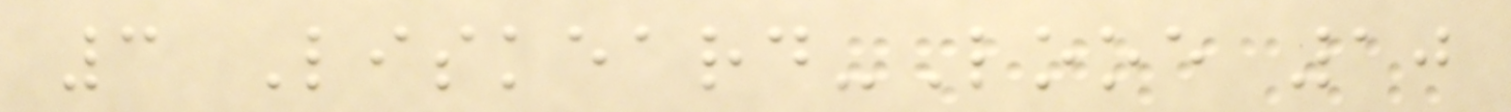3 Liskeard-Looe 10
